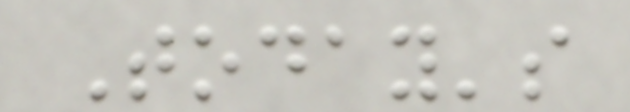Today's
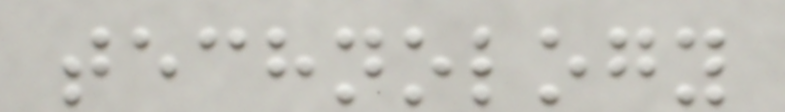technology
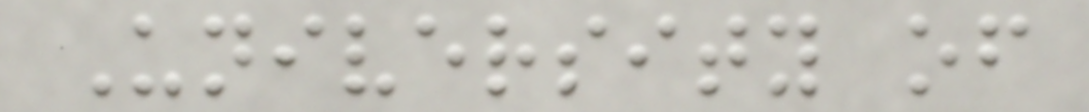University of
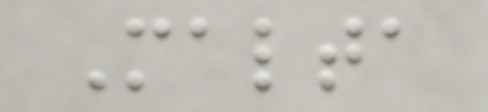Malta
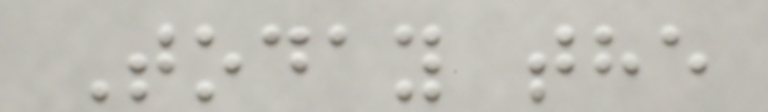Today the
